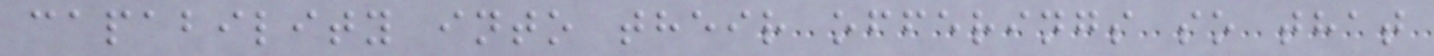capability into their offerings so that
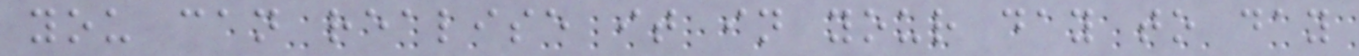you can realise it in your day to day
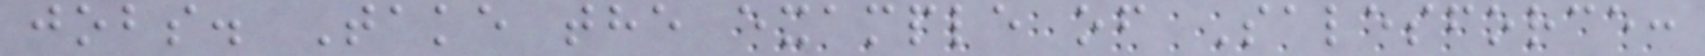jobs. Take the example of Salesforce:
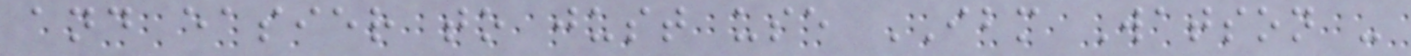and easier to just use IBM Watson -
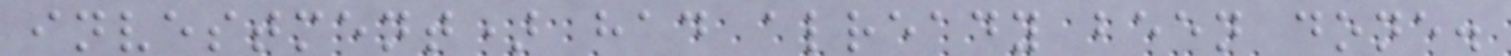investment) had already been done.
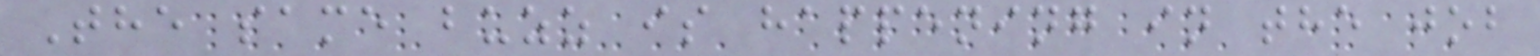The same buzz is happening in the job
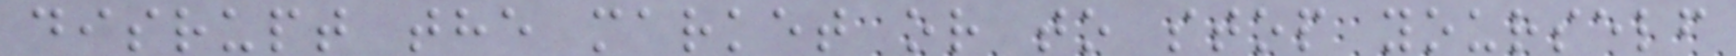disrupt the market or to stop yourself
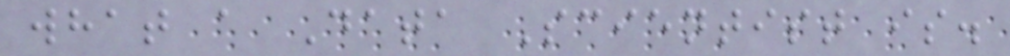what a Data Scientist is.
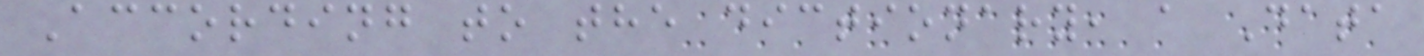According to the dictionary, a Data
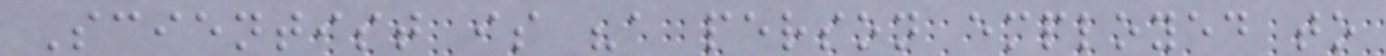Scientist is "a person employed to
